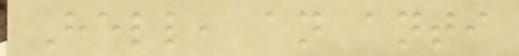Hell, an anti
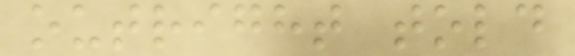outright told
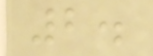2.
